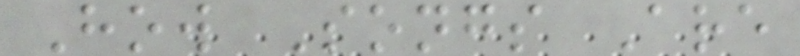How Songs Are
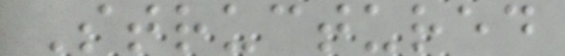Structured
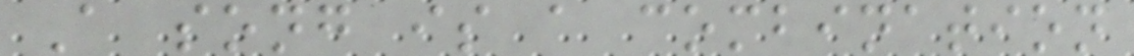A song is a combination
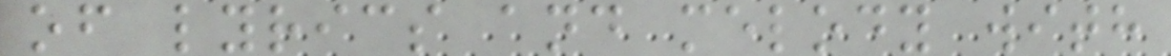of lyrics and melody with
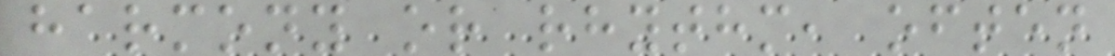harmony or rhythm, often
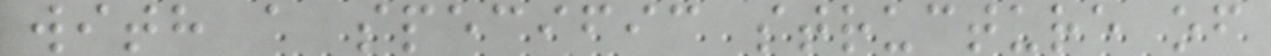with a specific structure of
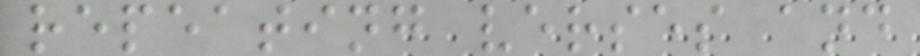repeating verses and
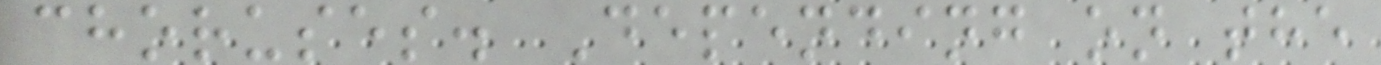choruses. Depending on the
